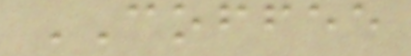COFFEE
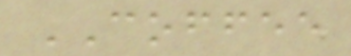COFFEE
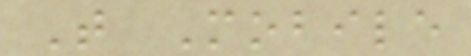T Mobile
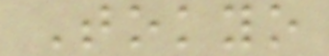Tokyo
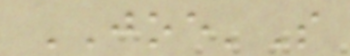JOE'S
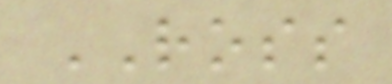ROSS
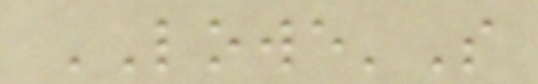LOWE'S
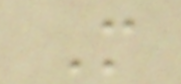M
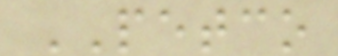PETCO
